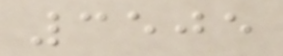3505
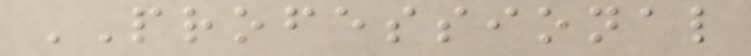PROFESSIONAL
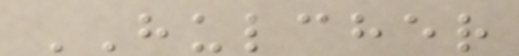HULCHER
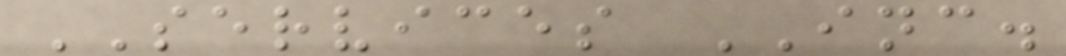SERVICES INC.
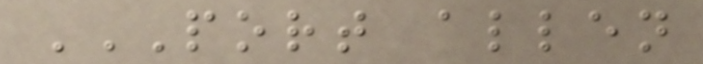PORT ALLEN
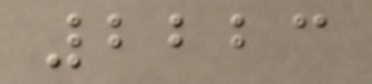2223
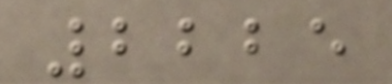2225
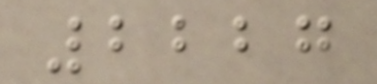2227
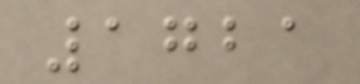1721
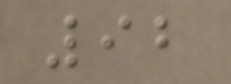92
